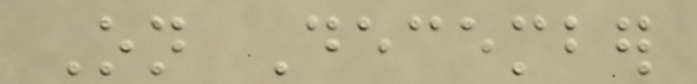On December
